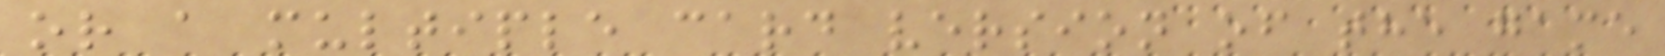or a multiple card version of the game
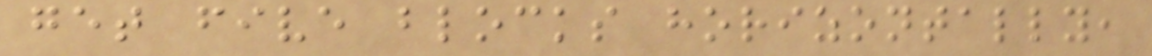get five blocks horizontally,
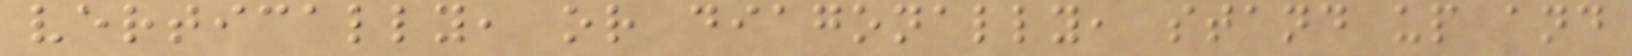vertically, or diagonally, stand up and
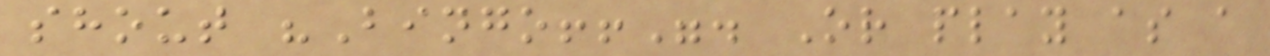shout "Bingo!!". Or play as a
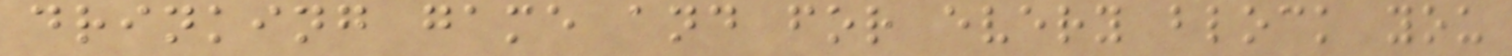drinking game and for every block you
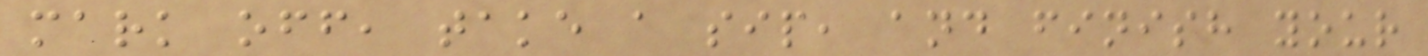mark off, take a sip, and finish your
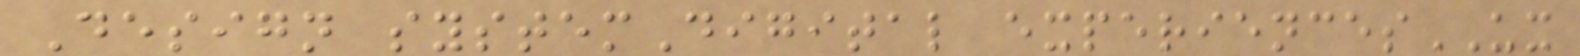Design systemDigital experiencesUX
